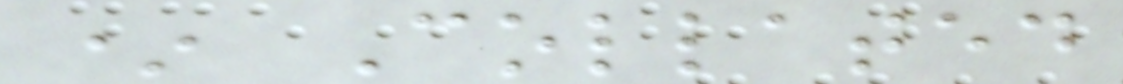* Collated
